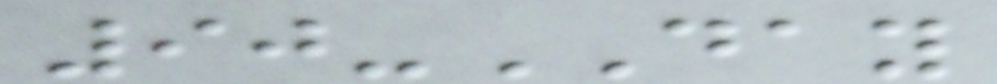90-DAY
